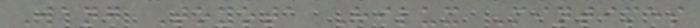Wang Toyota Hilux Mintimes
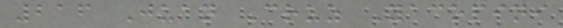216 Juan Cruz Yacopini
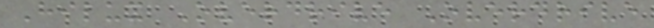Hilux Overdrive Overdrive
